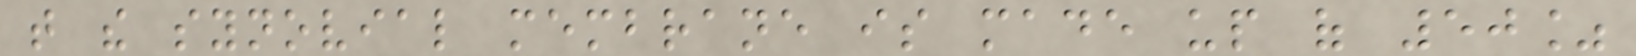that the synovial membrane is made up of 50%
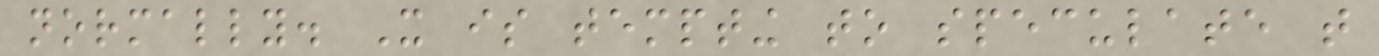normally. It is tempting to speculate that
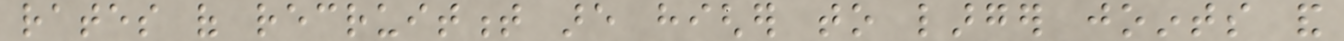rates of recruitment are higher to larger joints and
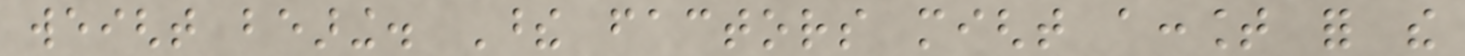weight bearing. These factors might account for the
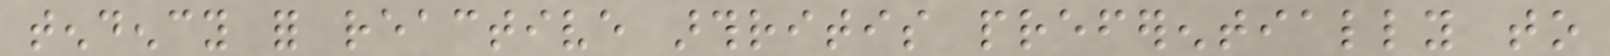tendency for reactive arthritis preferentially to
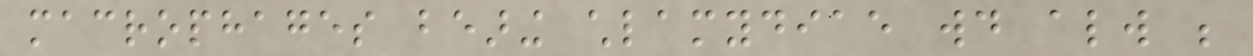macrophages bearing chlamydiae would always be
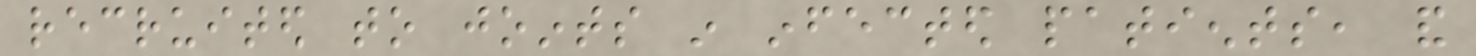recruited to joints in infected patients, and
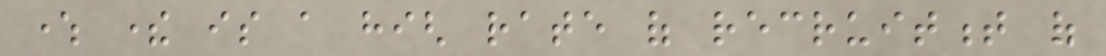where there is a high rate of recruitment of
